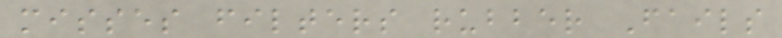misses filters rubber Fails
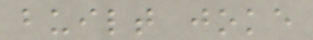built joke
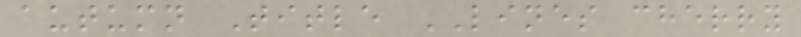autumn Title LINES cherry
